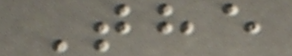The
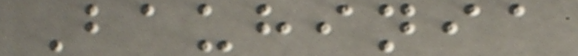Bauhinia
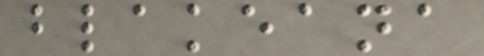blakeana
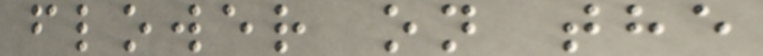flower on the
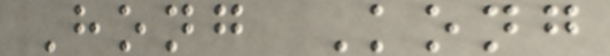Hong Kong
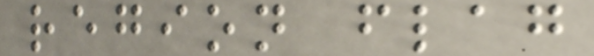region flag
